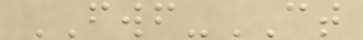FWF-CT
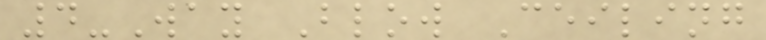4-Way Blow Ceiling
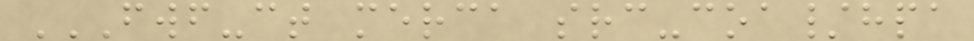FWF-CT MERCA SRC-COA/HPA
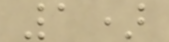1)
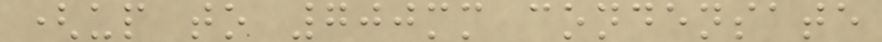(up to 700mm condensate
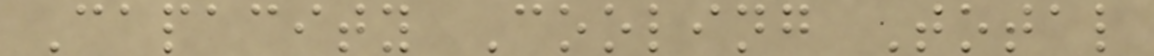Capacity Cooling Total
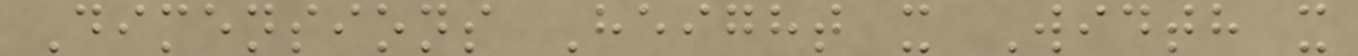Dimensions Height x Width x
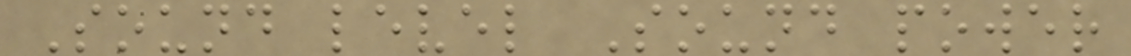Sound level Sound power
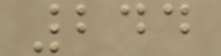244
